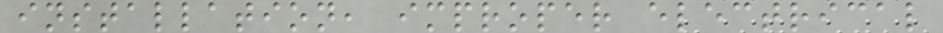installation, improper electrical
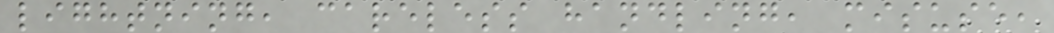lightning, careless handling, misuse,
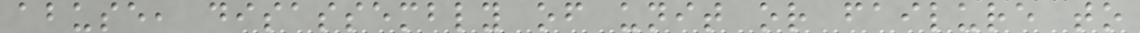abuse, disassembly of unit or failure to
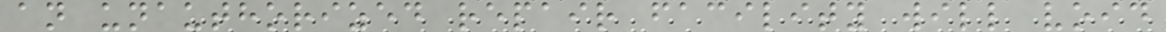an unauthorized repair facility will void
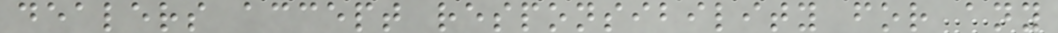dealers accept responsibility for any
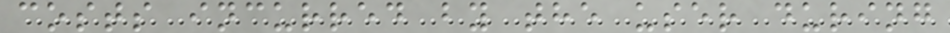costs incurred by the user during
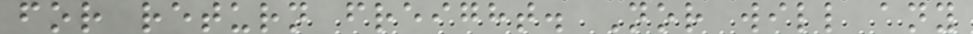for return freight. Nor will any
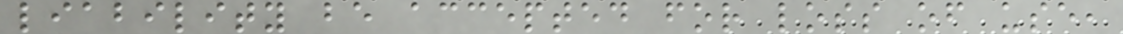liability be accepted for loss of use,
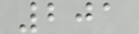201
